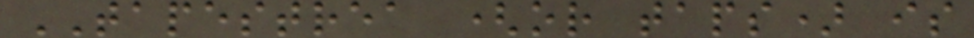TAPESTREA (or taps) is
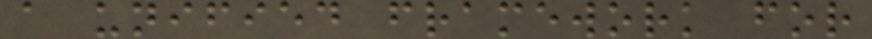a unified framework for
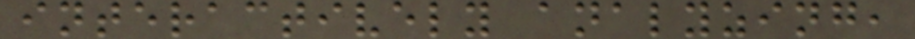interactively analyzing,
